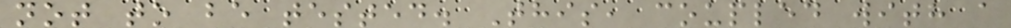not to be tested. This, coupled with a
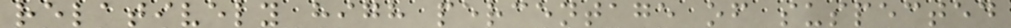relatively high percentage of suspected
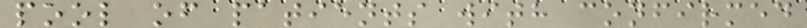pool of patients with confirmed
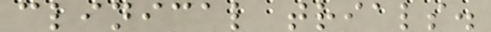clinical trials.
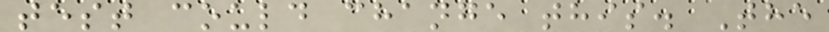test could change this. The
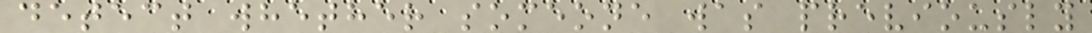detect whether someone was previously
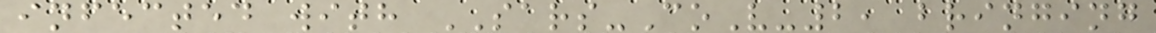infected with SARS-CoV-2, bringing
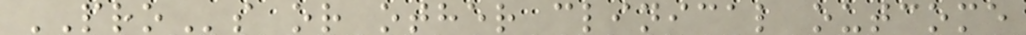PROs or other clinical outcome
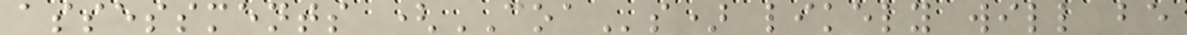assessments (COAs) likely will be
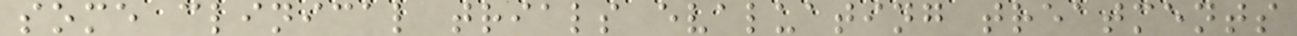some clinical trials evaluating treatments
